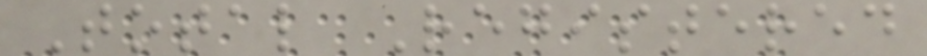Total Registered
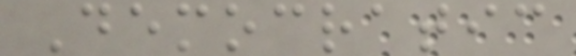Democratic
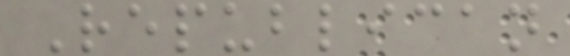Republican
